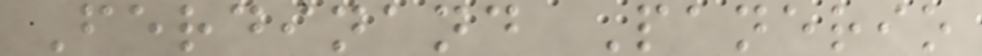Ferdinand Panerio
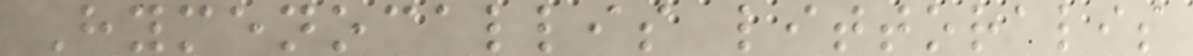Hymenocallis littoralis
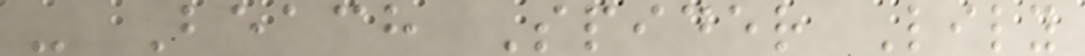- Beach Spider Lily
